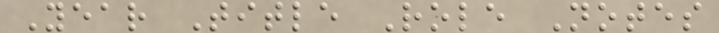Year Title Role Notes
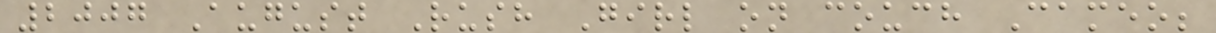2007 August Rush Girl on couch Cameo;
